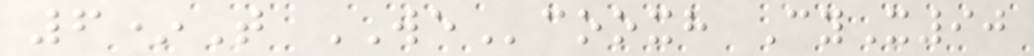6*T WEcooxh CyX90
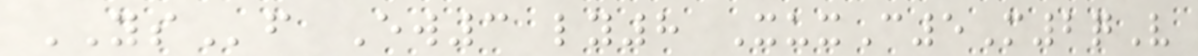YSf Ew3 ly8 XuxC5M2qV
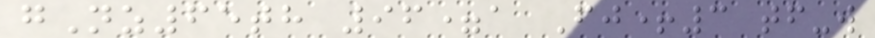gNz65th 96=a Fj+3 tf-w
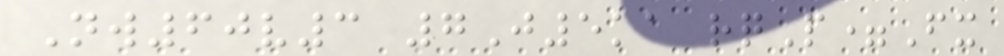Nw60v3 7J5ka rqP=Fx
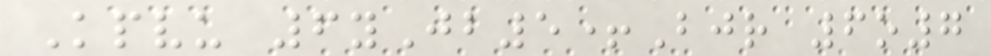Kpvu 6yJb5+Bjr 6o7
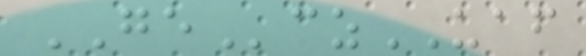GEczUAF
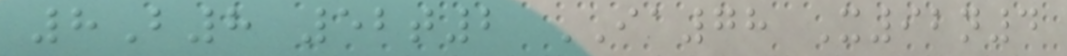8B8 52t2 IA78 X92n4
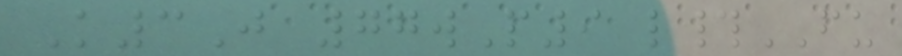K3J 77wP9 l#FU
